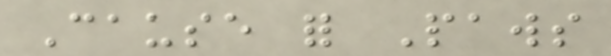Cause for Paws
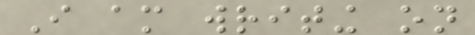I am writing on
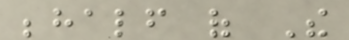behalf of The
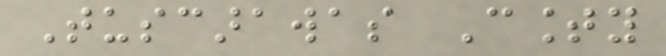Tuscarawas County
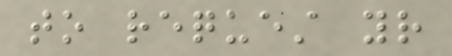to request your
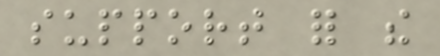support for the
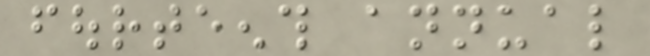fourteenth annual
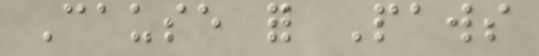Cause for Paws
